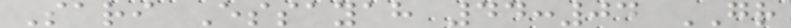Sari Essayah 44:04 GR
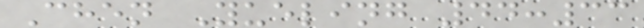Chen Yueling 44:33
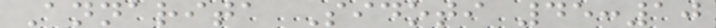Annarita Sidoti 45:10
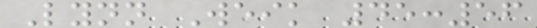Lynn Weik 45:56
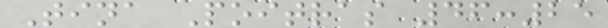Tina Poitras 46:25
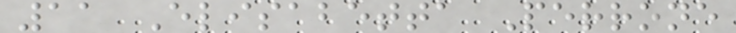11 Elisabetta Perrone
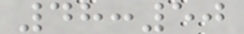48:50
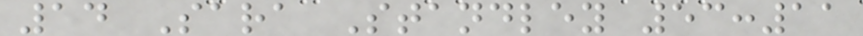14 Sara Standley 53:11
